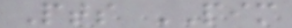Pts PIM
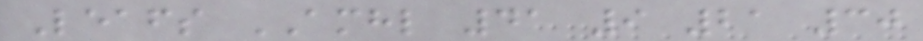Leafs AMHL 41 9 21 30
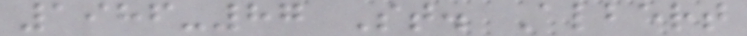1986-87 St. Albert
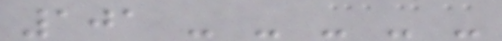101 - - - - -
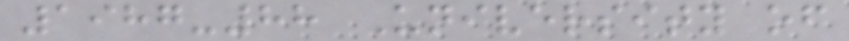1987-88 University of
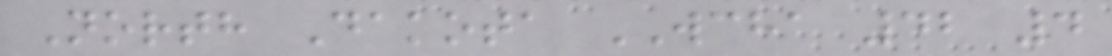North Dakota WCHA 42 4
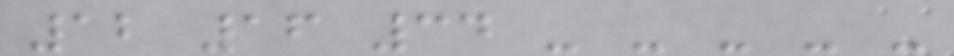12 16 34 - - - - -
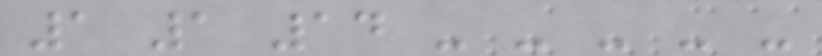1 1 14 - - - - -
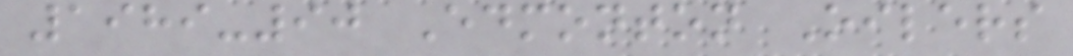1989-90 Edmonton Oilers
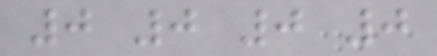0 0 0 0
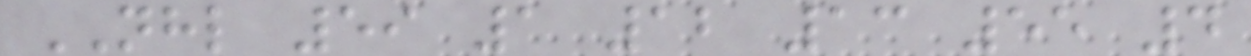NHL 59 1 12 13 55 4
